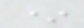*
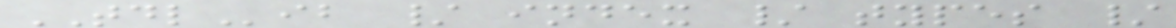TDLib / index / types /
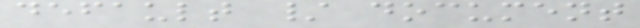default / document
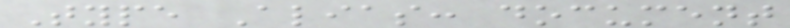Type Alias: document
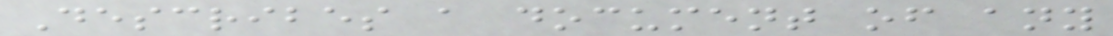Describes a document of any
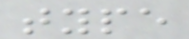type
